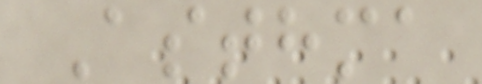Asthma
